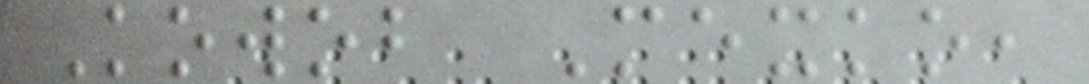Kowob Mexko,
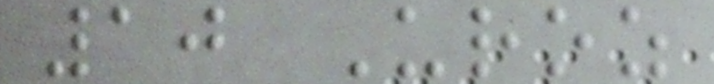10 Uroz
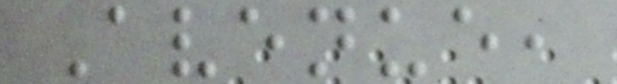Avenue,
